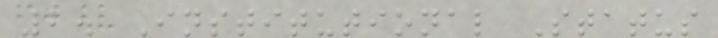2. Institutional Status
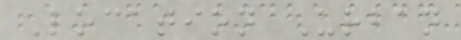Location Urban
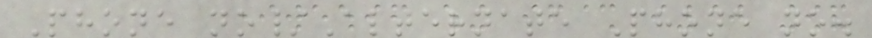Phone no/Alternate Phone no.
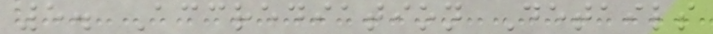5. Accrediation Details
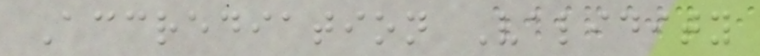Accrediation Validity
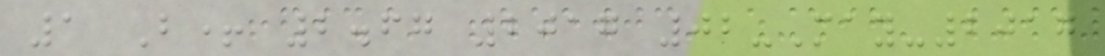1 B+ 2.67 2017 02-May-2017
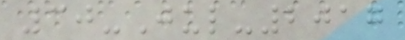30-Jul-2017
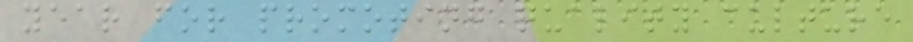year for promoting quality culture
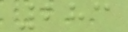283
